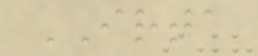IRTA
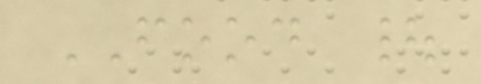FOOD |
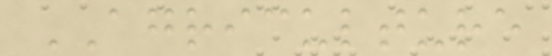AGRICULTURE
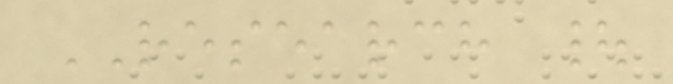RESEARCH |
